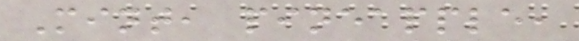Mint, pineapple,
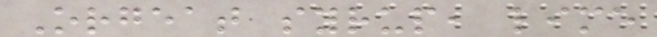Orgeat syrup, lime
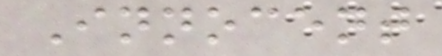Innocent
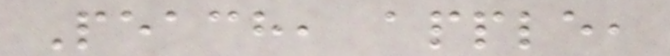Peach, apple,
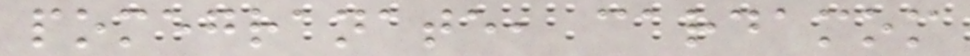pomegranate, cardamom
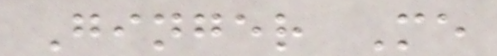Ginger Me
